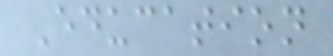Education
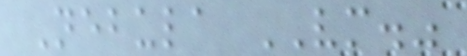Nebula VM."
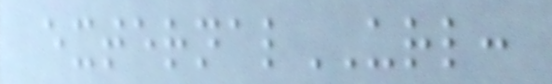externalURL:
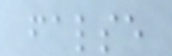false
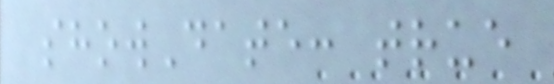showDate: true
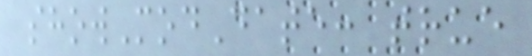showModDate: true
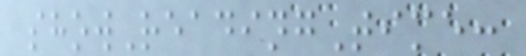showReadingTime:
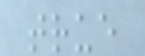true
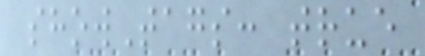showTags: true
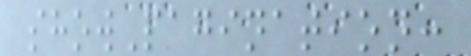showPagination:
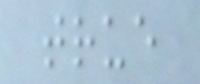true
